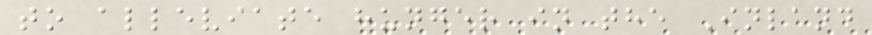to alleviate hunger in the Inland
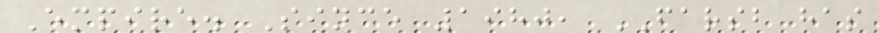Empire. Since 1980, FARSB has
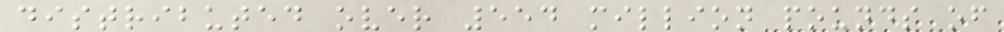distributed over 554 million pounds of
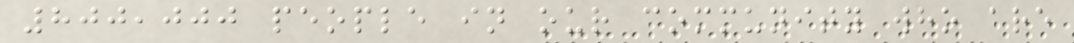800,000 people in our community who are
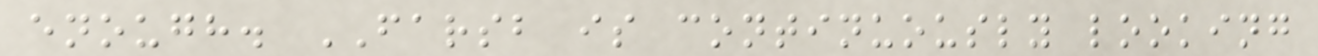enough. FARSB is continuously looking
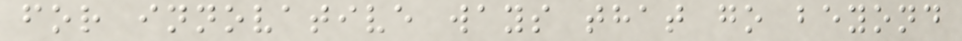for innovative ways that go beyond
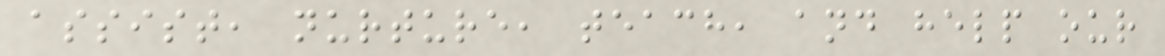assist, nurture, teach, and help our
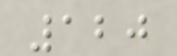120
